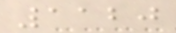1120
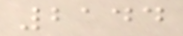2144
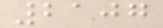2107
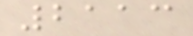2113
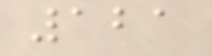121
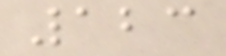123
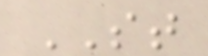ST
